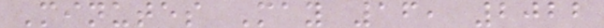Minutes May 16, 2022
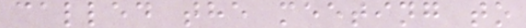called the meeting to
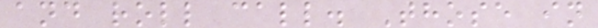and roll call. Those in
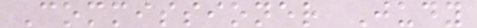Commissioner Judy
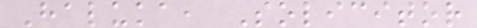Haluka, Solicitor
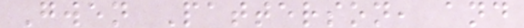Gwen Patterson, and
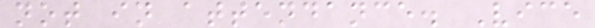not in attendance. Vice
